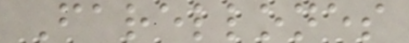Farellones
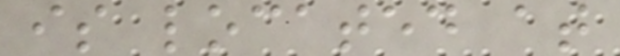is located at
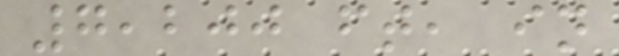7,200 ft, in
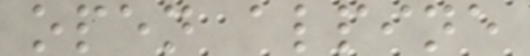open alpine
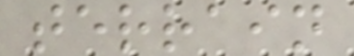terrain
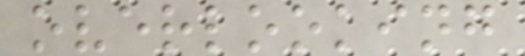overlooking
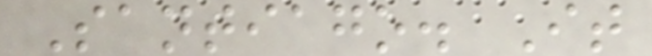Santiago. It
